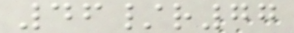46/r77
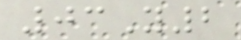03Y2
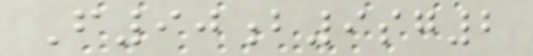F90b9sg2
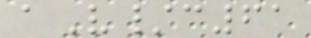aV/c61
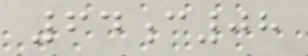64c08
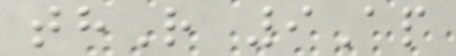thR 9Ap
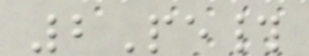2Pe#
